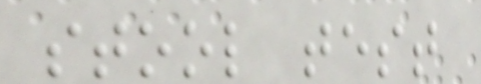stool test
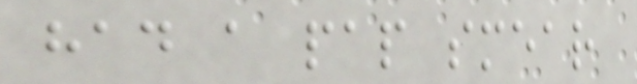had a pap smear
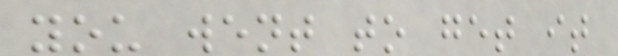you went to get it
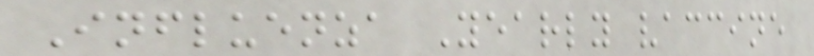Influenza Yearly vaccine
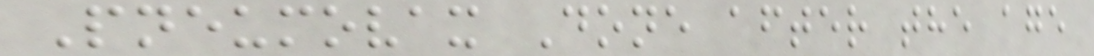Pneumovax Done after the age
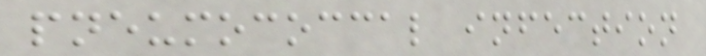pneumococcal infection
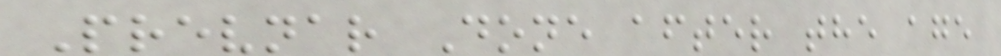Prevnar Done after the age
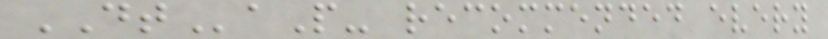DTaP- recommended every
